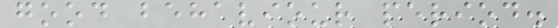good behaviour period.
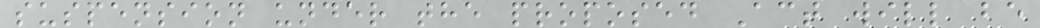suspension under the proposed Act will be
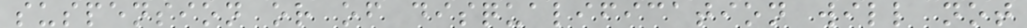suspension or of disqualification will not
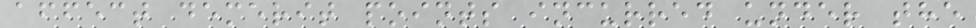affect demerit points incurred under the
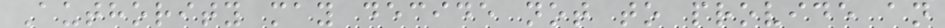Authority may decide not to provide an
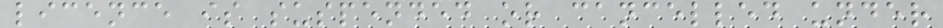licence is suspended or cancelled under
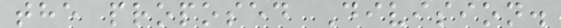the proposed Division.
